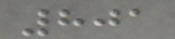801
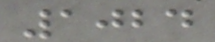1024
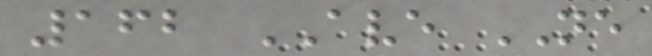162 AVE NE
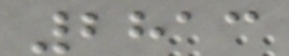2813
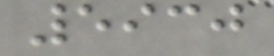5930
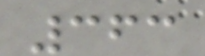363
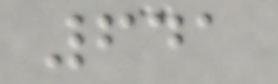641
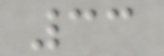33
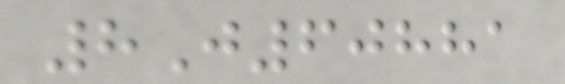8J60881
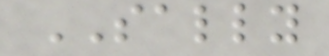SALLY
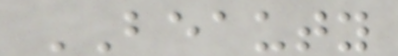BEAUTY
